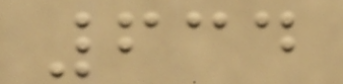634
